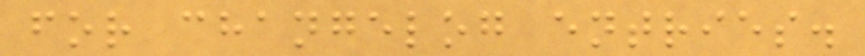for changelog entries.
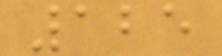125
